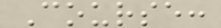Course:
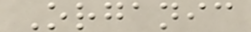Organic
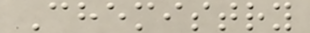Chemistry
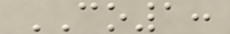CO1:
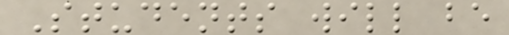Students will be
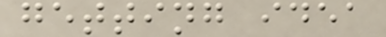getting idea
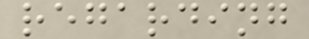regarding
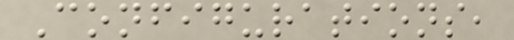Configurations,
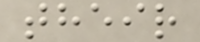their
